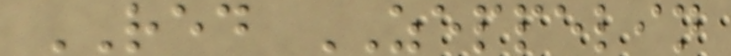RED ZEPPELIN
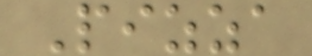Pizza
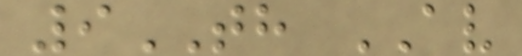9TH AV
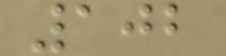102
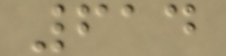614
